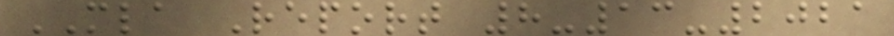MLA Report 8-13-2021
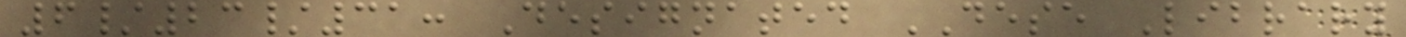6/23/31: Designated DESE Library
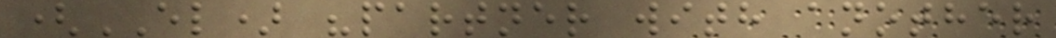(EL) "partner with another
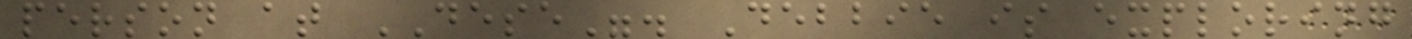person at DESE". Debbie is exploring
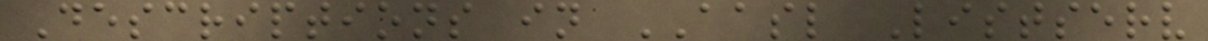Descriptions in AASL Listserv
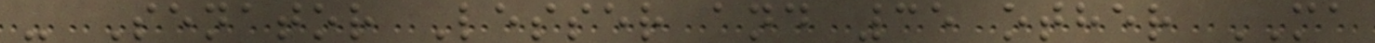- Senator Lesser and 35 other MA
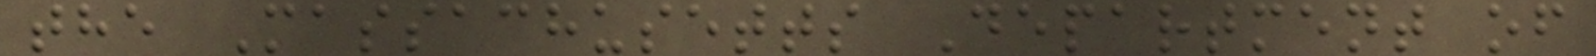the Massachusetts Department of
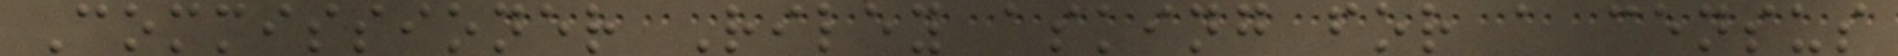Commissioner Riley asking for a census
